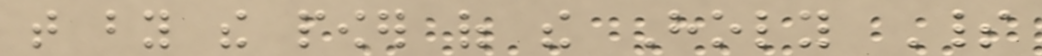that by the power of the Holy Spirit
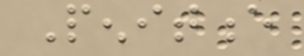Penitence
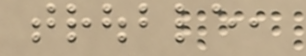trouble,
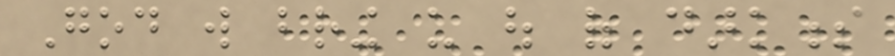God will bring us out of darkness
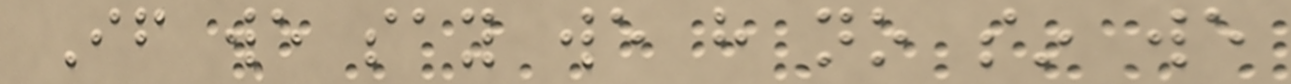If we say we have no sin we
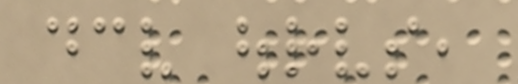deceive ourselves,
